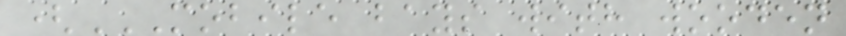(MOBILE BAYS WITH WOODEN
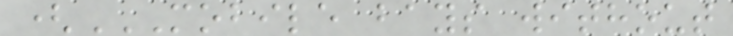(MOBILE BAYS WITHOUT
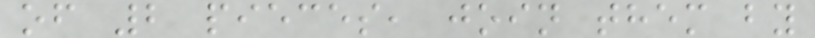of 2 pieces, join them by
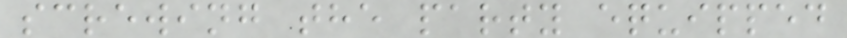screwing the party equipped
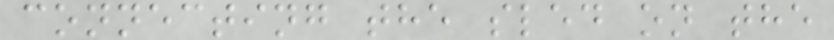connecting the sled on the
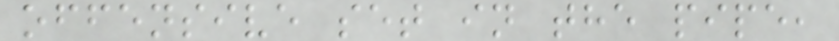offensive set in the pipe,
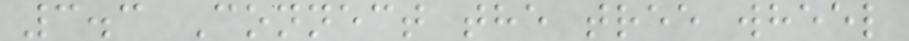3.3 Connect the tree wheel
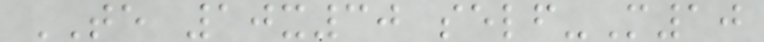TE 10x30 self-M10
